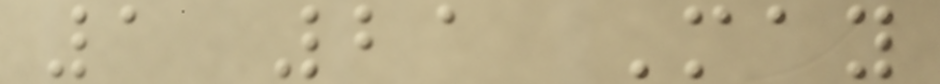1 21 May
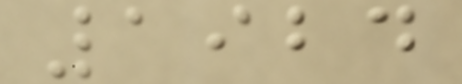1924
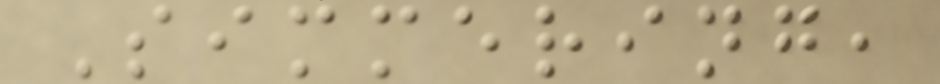Simmering,
